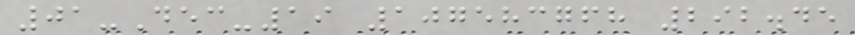01-Dec-19 107583768 292.45
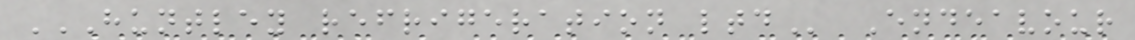HUNTLEY REFRIGERATION LTD Endeavour
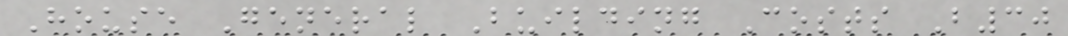House General Building Costs B30
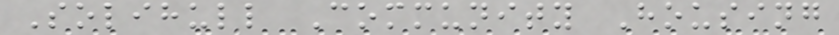Solihull Community Housing
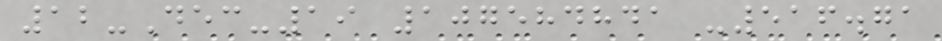12-Dec-19 107584841 -516.71
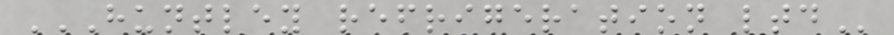HUNTLEY REFRIGERATION LTD
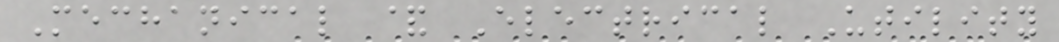Mechanical & Electrical Utility
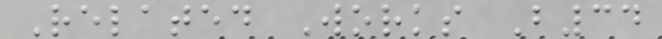Related Works B34
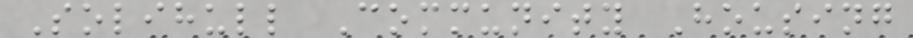Solihull Community Housing
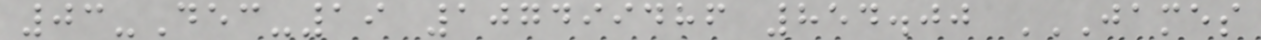03-Dec-19 107499486 854.00 JAMES
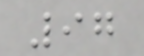97
